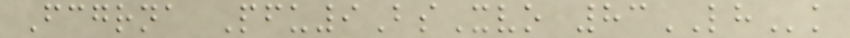Fcgrna Pfu9BsXvo 83LHk
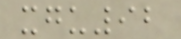xgu92
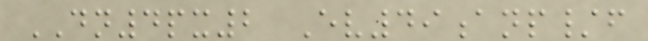DN4px2 Ev49anp/f
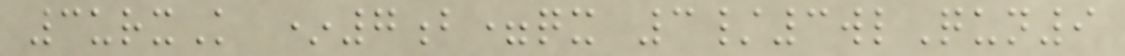3urxK *7b=qx 3/3wlQun9
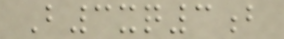B3xq3b
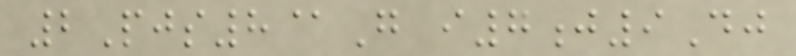2Pjs8@G i7j9Dj
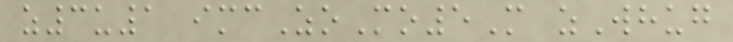z3u1 imcZoMo5M zWhug
